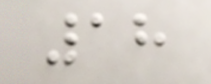18
